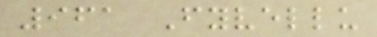961 Fyvellu
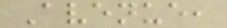Avenue,
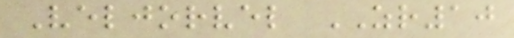Veljorvel ZR10
